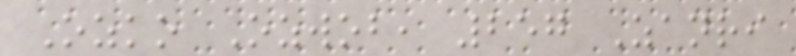Ozko Ozwob, 257 Zanri
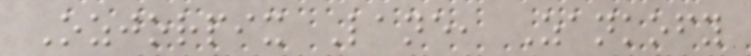Ozjorpix Lane, Zankofy
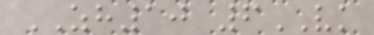ZH10 6VK
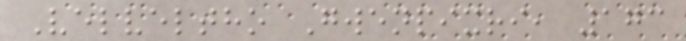Velveltho Gwenpixri, 173
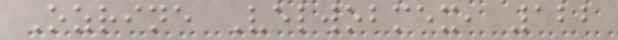Ozrine Velwobmex, 122
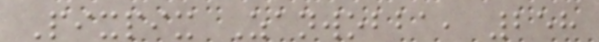Pixpix Zanwobba, 258
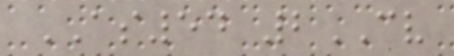AS54 2CV
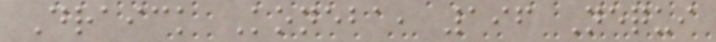Draick Koneba, 196 Nequi
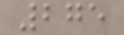275
